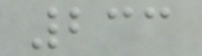233
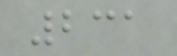231
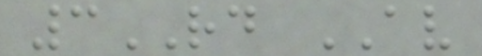3RD AV
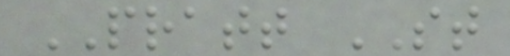PRATT ST
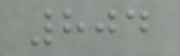804
